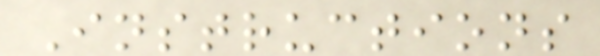Instructions
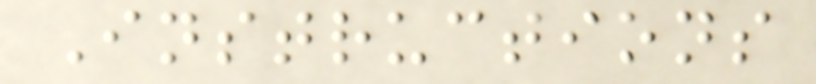Instructions
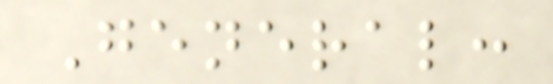General:
